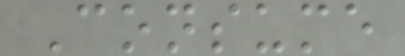Consume
